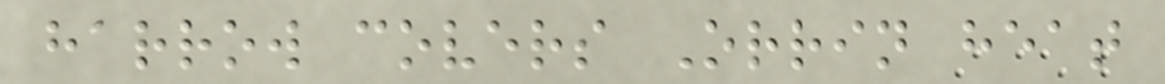harrow covers Orrin heat
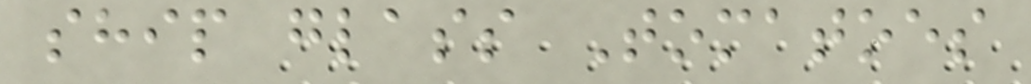ship glass Tomatoes
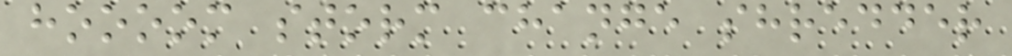hoooom storm change shredder
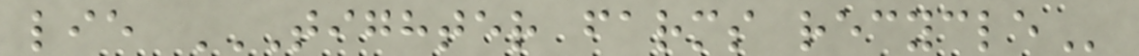lie TIGHTER FARMS RECYCLE
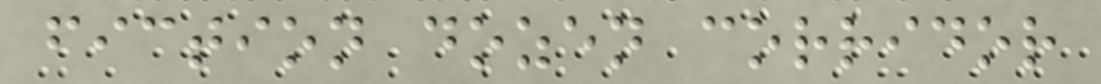fiction dozen corridor
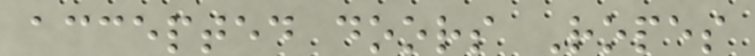accepted doors Ropes
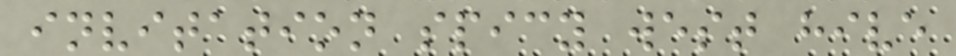invitation spicy west hive
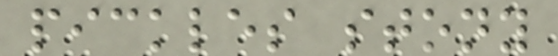pickles stony
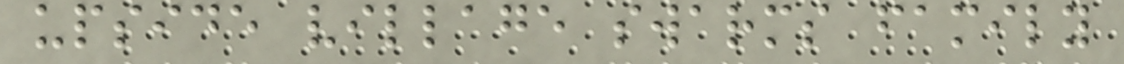upside village swarms family
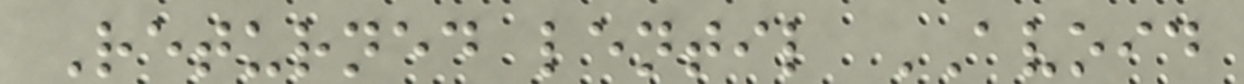Returned lentil AVOID
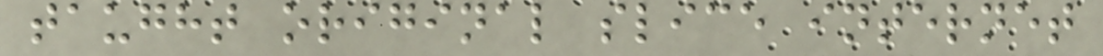taught original slice internet
